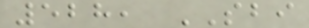528, SBI
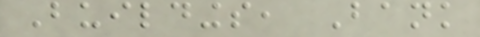Buildings, Bank
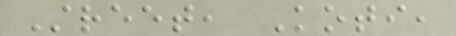Street, Koti,
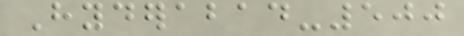Hyderabad-500
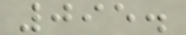095.
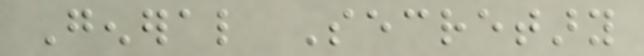General Secretary
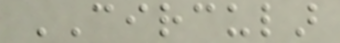CIRCULAR
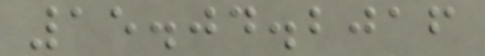15.04.2016
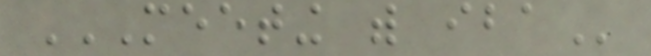MEETING WITH IBA
